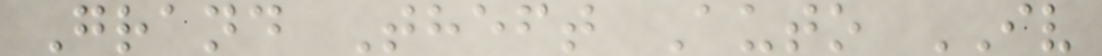Grand Theft Auto IV
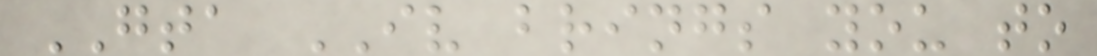GTA IV brings you to
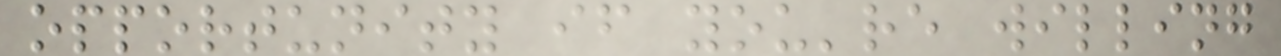opportunity if you're willing
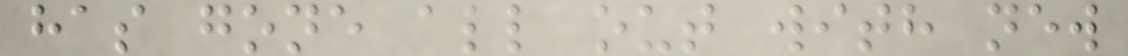has gone all out with new
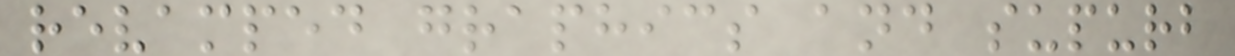revamped graphics and supurb
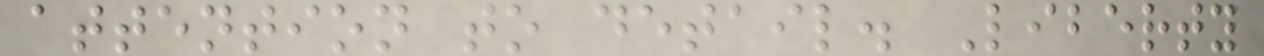attention to detail. Liberty
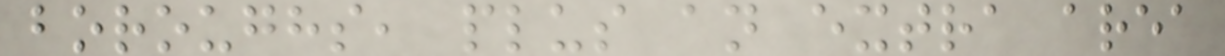boroughs, plus an extra area
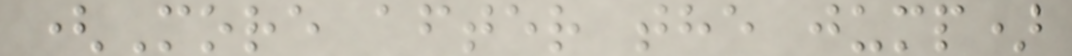(More after the jump)
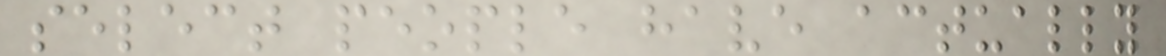select people have actually
